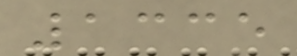1335
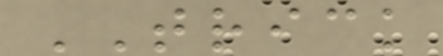TRICK
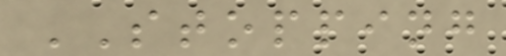STOPPING
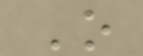O
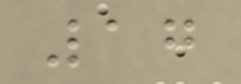17
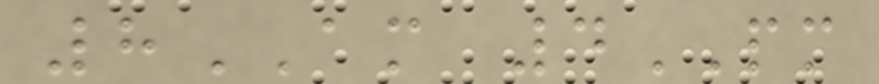8AM 4PM
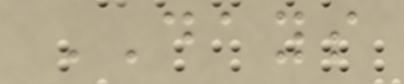DAYS
